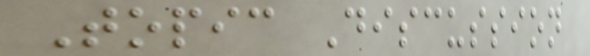Topic Discussion
